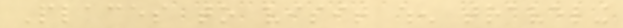Places to visit when traveling
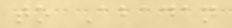to Abadan
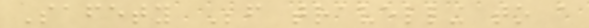Safety Before travelling to a
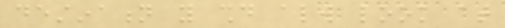destination you should always look at
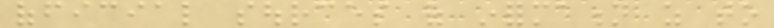official sources of information as to
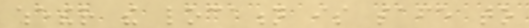whether the location is safe to
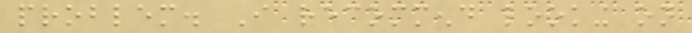problem. I recommend looking on
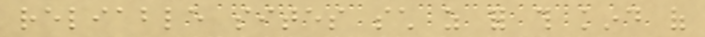reliable sites such as for this kind of
